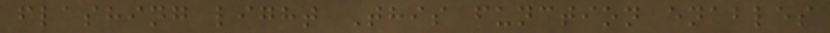flashing light This function enables
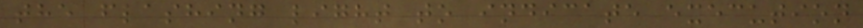the flashing light to indicate execution
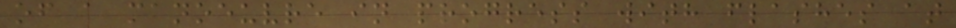of a manoeuvre in progress with flashes at
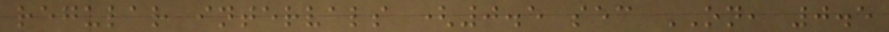regular intervals (0.5 sec ON, 0.5
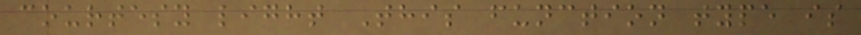courtesy light This function type is
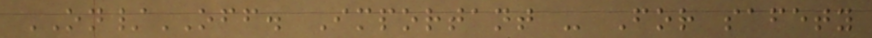ON/OFF. Important - For safety
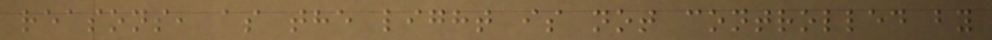reasons, as the light is not controlled by
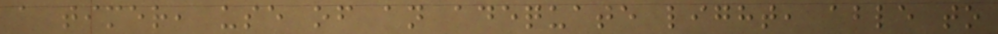a timer, use of an adequate light, able to
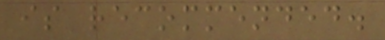is recommended.
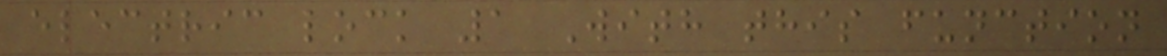electric lock 1 With this function
